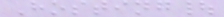Hosting|
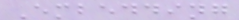Embedding
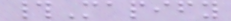#Mapify
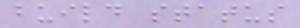build status
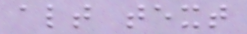alt text
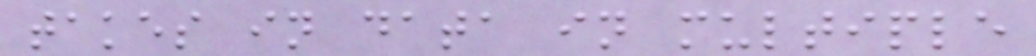takes in data in multiple
